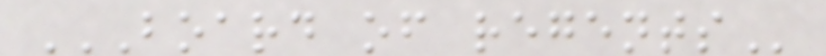BOARD OF REGENTS
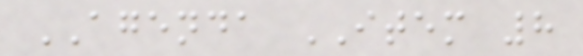AGENDA ITEM 8
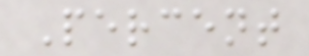Percent
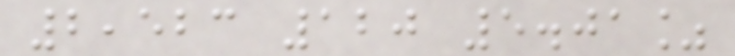2,523 120 5.01%
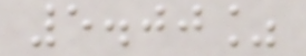5.00%
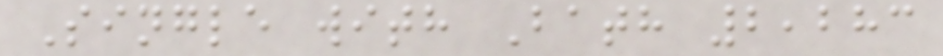Single with Bath 2,283
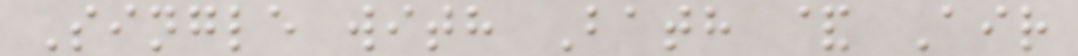Single with Bath & Air
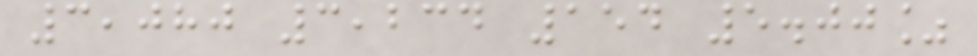3,080 3,234 154 5.00%
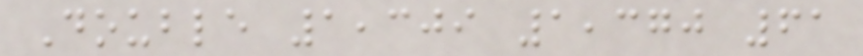Double 1,309 1,370 61
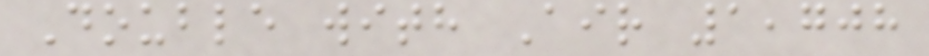Double with Air 1,708
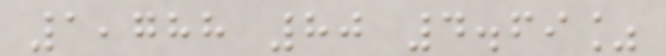1,788 80 4.69%
